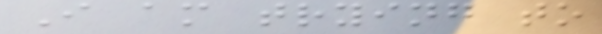I am trying to
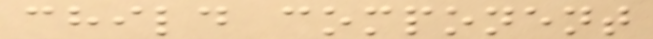child component
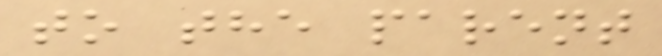to the parent
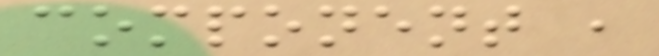component ,
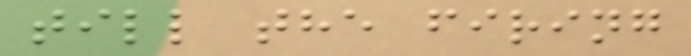till the firing
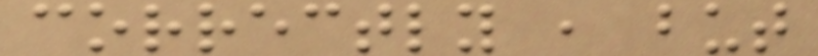correctly , but
